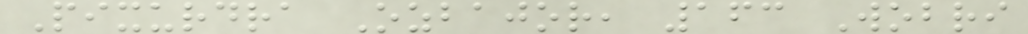Pixurdra Ozbajor, 163 Wobri
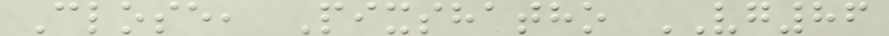Close, Pixshatho VG86
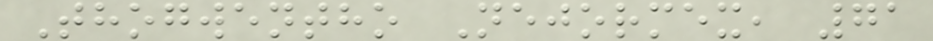Thogwentho Nejormex, 71
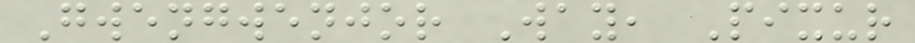Gwengwenjor Way, Pixur
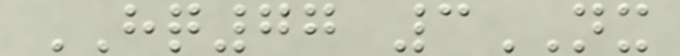HQ77 3NX
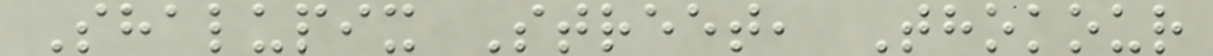Shalupix Street, Thokour
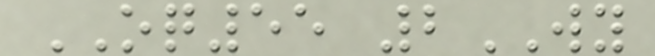OQ55 2WY
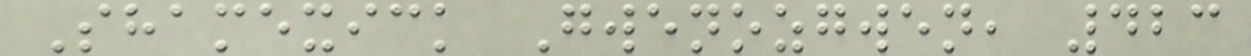Shamexick Gwenozgwen, 423
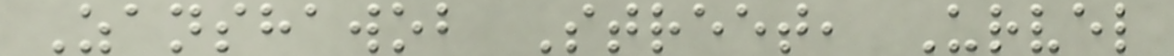Zanshawob Street, Urvel
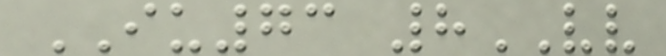IU73 8VV
